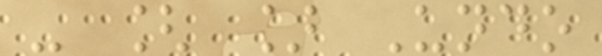- [ ] Undo
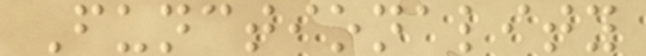Functionality
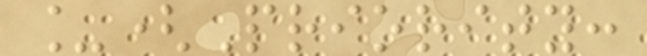_(Priority:
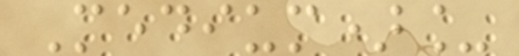Medium)_
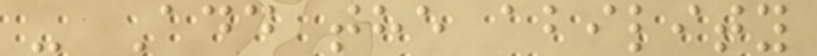- Add the ability
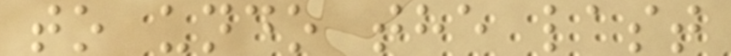to undo the last
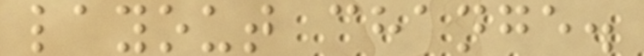layout change.
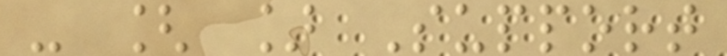- [ ] Support
